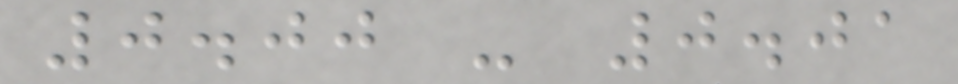0.00 - 0.01
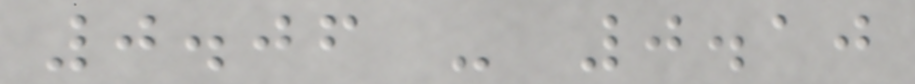0.06 - 0.10
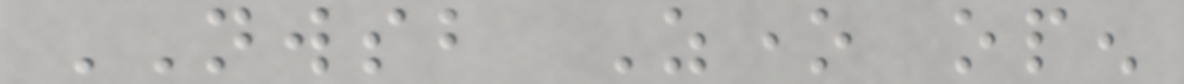NWSB Zone open
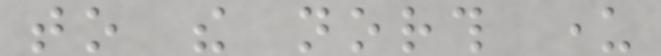to the north under
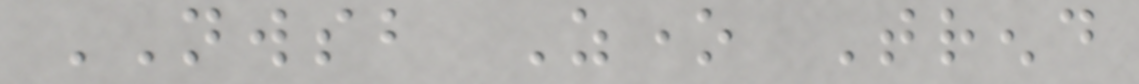NWSB Zone Trend
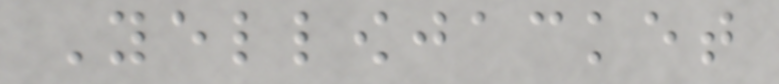Yellowjacket
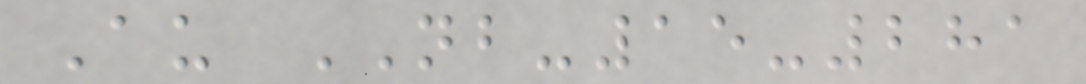Au NB-15-281
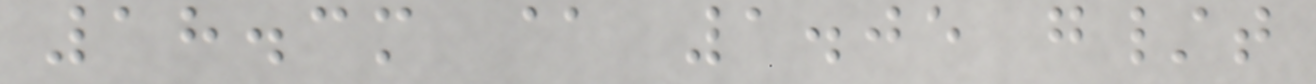18.3m @ 1.05 g/t
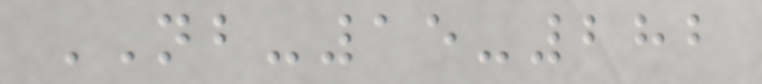NB-15-282
